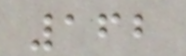162
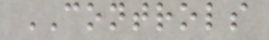CONTROLS
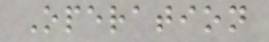Operation
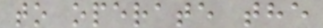to operate the
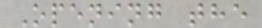Opening the
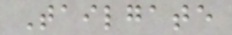Tailgate
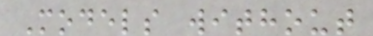Models without
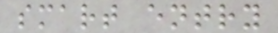smart entry
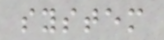system
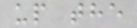up the
